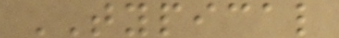TYPICAL
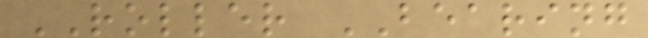ROLLER BEARING
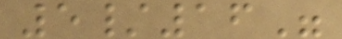5/16"
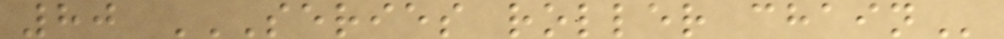80 SERIES ROLLER CHAIN
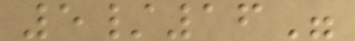5/16"
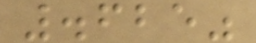.625"
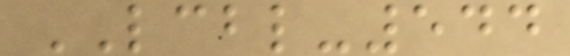LCBL-544
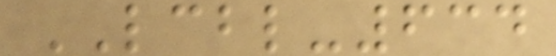LCBL-634
